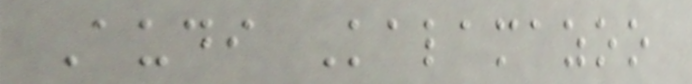Audi Kalamazoo
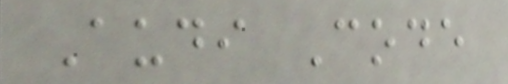Audi Code
